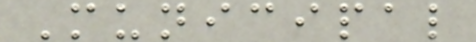Municipal
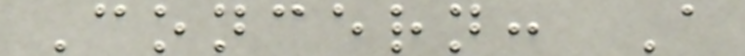Concern: A
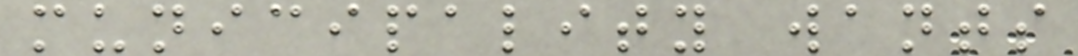municipality wants
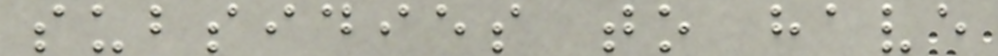subsidies to have
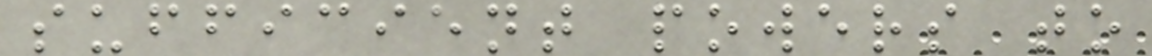sufficient powers to
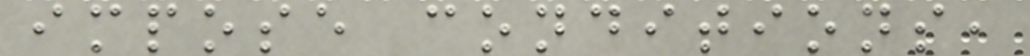impose conditions,
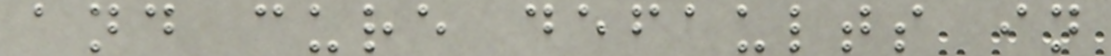and cure defaults in
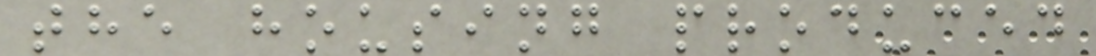the housing produced
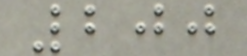200
